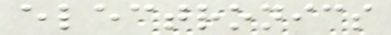electronics
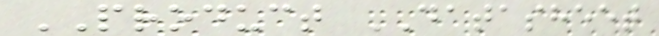PRODUCT DATASHEET
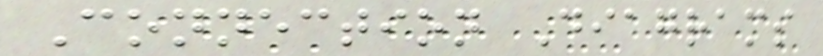Connection Diagrams
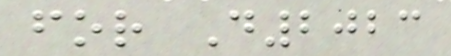for D2023
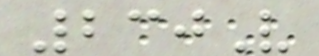230V
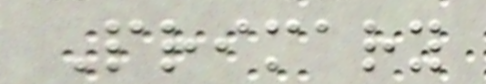Primary
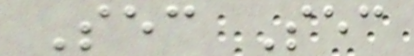Sec Sec
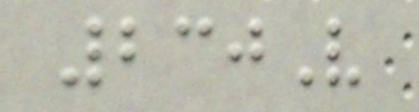230V
